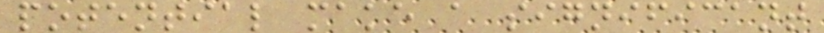potential make a significant
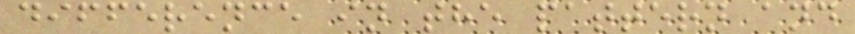difference in the pattern and
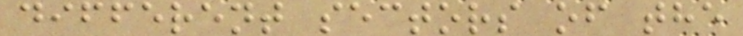different sectors of the
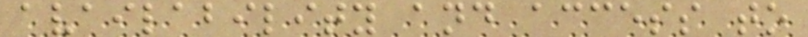availability and access to
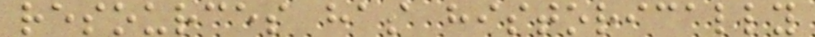resources has historically
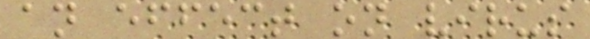an effect on virus
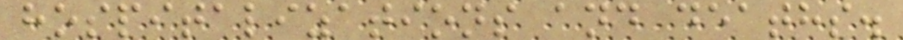hospitalizations and deaths.
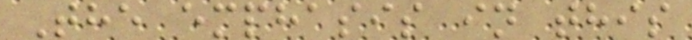The emphasis in this
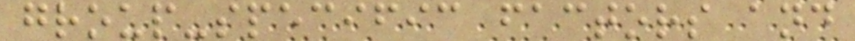group-specific factors and
